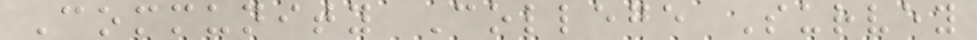Community College Survey
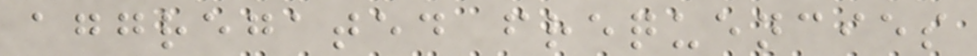aggregated frequencies
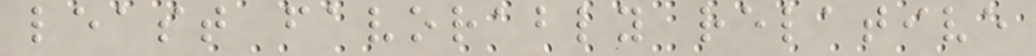least favorably relative
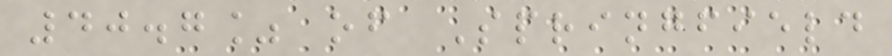40.7% of Springfield
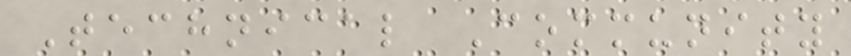Technical Community
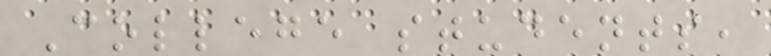College students,
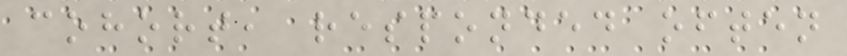cohort, responded often
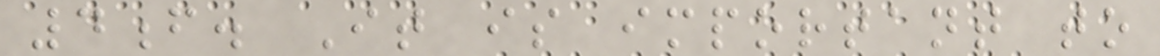4f. It is important to
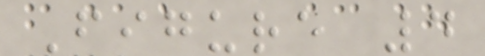Figure 4
